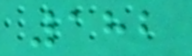182
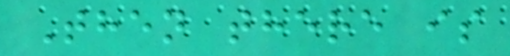Then there is
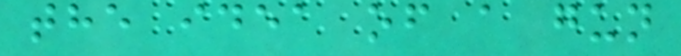the idea of a gun
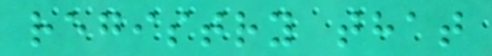registry that
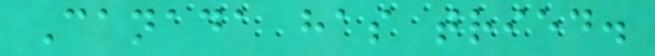Canada has tried.
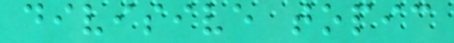divisive topic
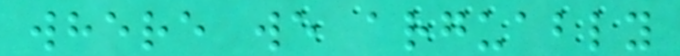where we arguably
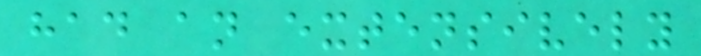had an extensively
